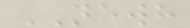NEWH
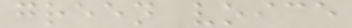green voice
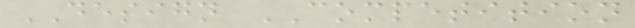DESIGN COMPETITION
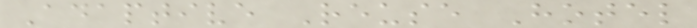Adaptive Reuse Hotel
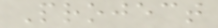Project
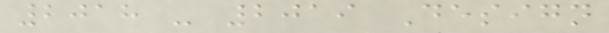2018 - 2019 Design
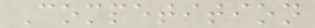Competition
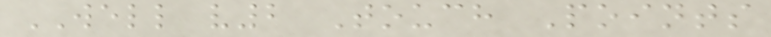WELL v2 Touch Points
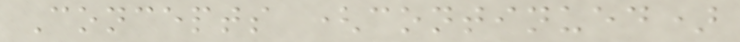Concepts (continued)
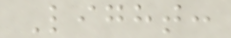Light:
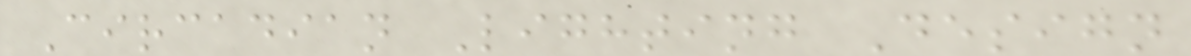Circadian Lighting Design
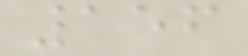156
